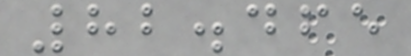82.465
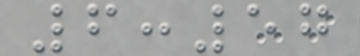6:57
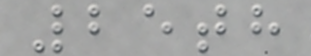25th
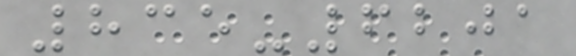835-6201
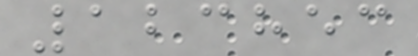123853
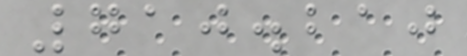710.210
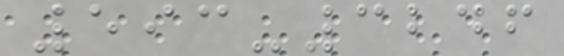593-3246
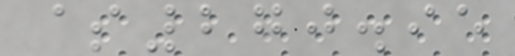$270.95
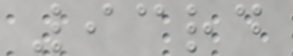93rd
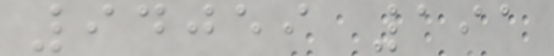94059 191
